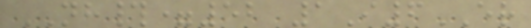NH#=52 1I6ER
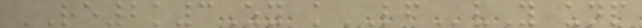RE2k3Zy kLFvY unp
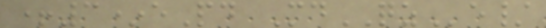+3*ePd MdQZe/
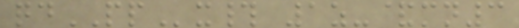qdPPx# 1z-&mn3
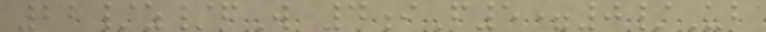22/z/fW 4iF5=0/Ub
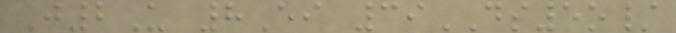J2U 8Ei 39DS5o/
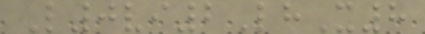L0vi2LhX8
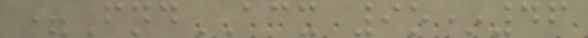=FndACX 9o*46
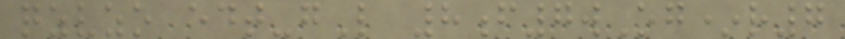qzvzo edt-gL 8f7wOg*r7
